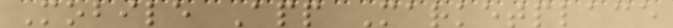Mobile App Marketplace
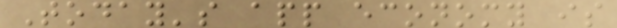Today's app economy is
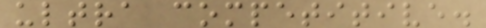ultra competitive.
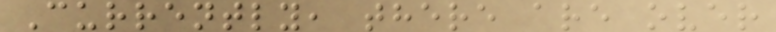Currently, there are over
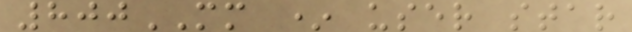800MM * user star
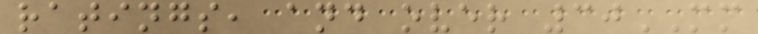ratings, and over 30MM
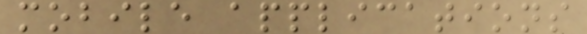mobile applications
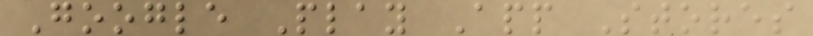Google Play App Stores
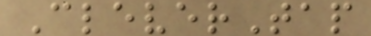CleverTap
